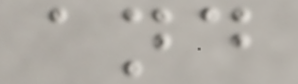and
